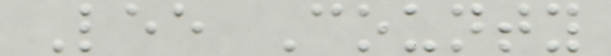Lee County
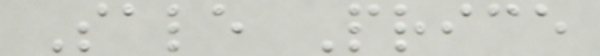Sale Price
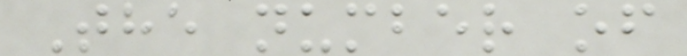The number of
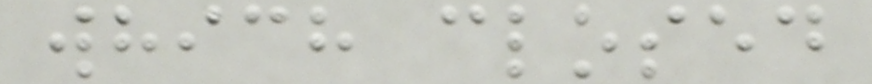which closed
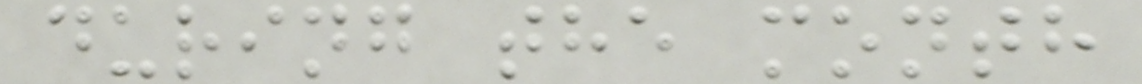during the month
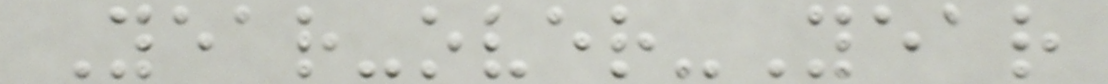Year-over-Year
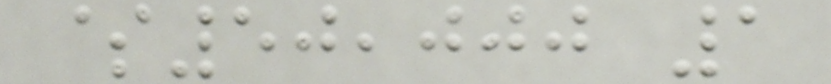$50,000 1
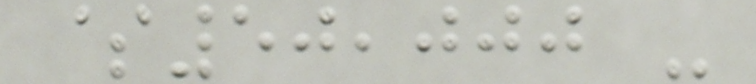$50,000 -
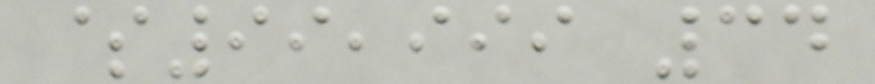$99,999 34
